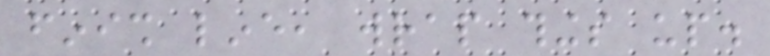finish line, wrap things up.
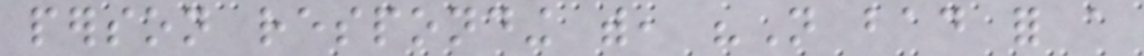person responding with, "Not bad for a
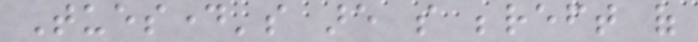Tuesday's are so bereft of
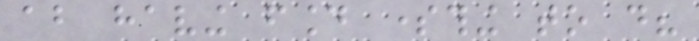about having found something to do?
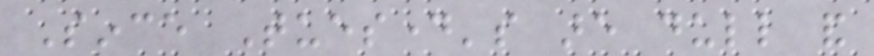Since Tuesday's are dull and
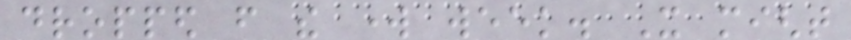dropped from the work week. It might
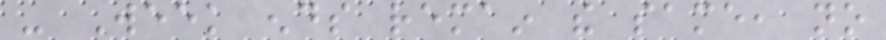- Week ends remain the same, no
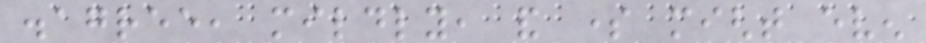disagree, mildly, and some might even
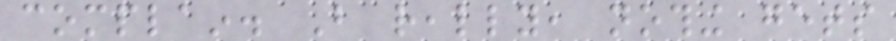complain. But really, nothing gets
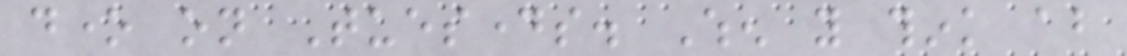done on Tuesdays. When you think about
